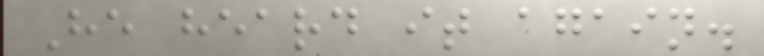He heard it again.
